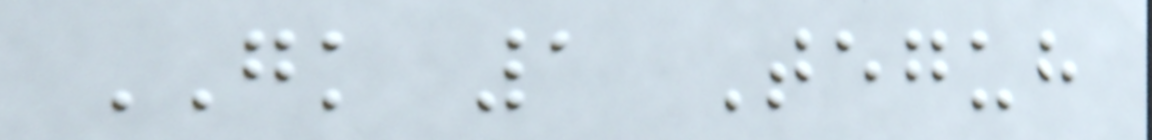GK 1 Teguh
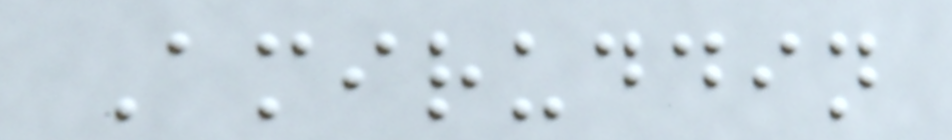Amiruddin
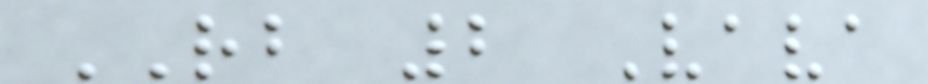RB 2 Vava
